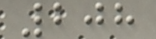208
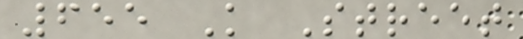655 K Street
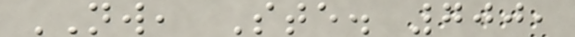NW, Ste. 700,
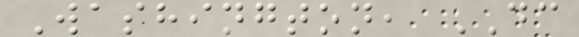Washington, DC
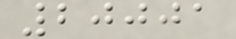20001
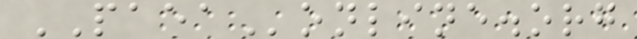PAEAonline.org
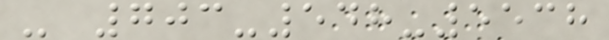- 703-548-5538
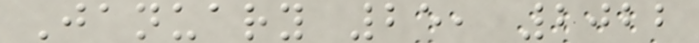January 25, 2022
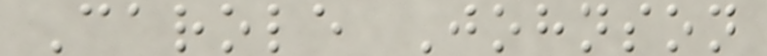Carole Johnson
